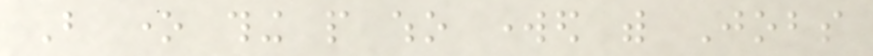But one thing people who worked with Jobs
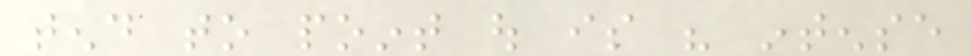tend to point out is his intense
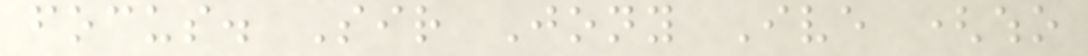focus. Sir Jony Ive (who
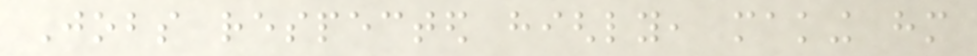Jobs respected highly, making him
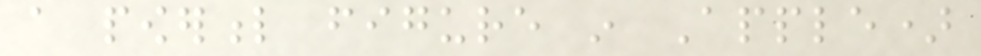a powerful figure in Apple)
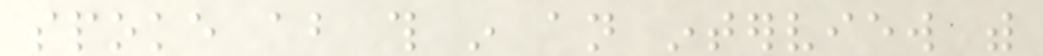spoke about this in an interview with
